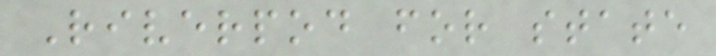Riverpod for state
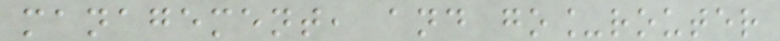management, and go_router
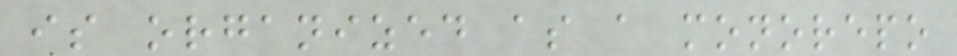is organized as a monorepo
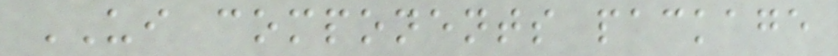UI components package
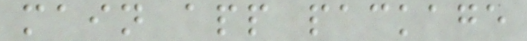main app package
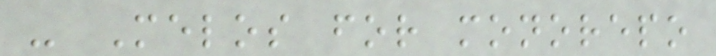- Melos for monorepo
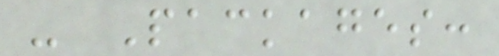- Packages:
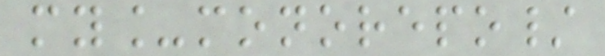my_monorepo/
